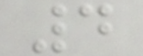4
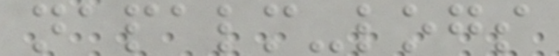napalm-logs
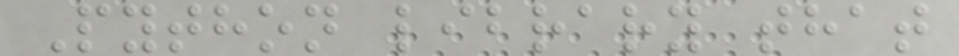Python library that
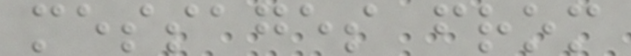messages from
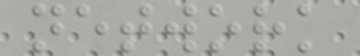network
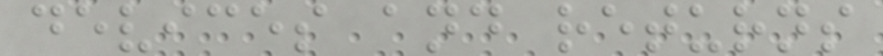devices and returns
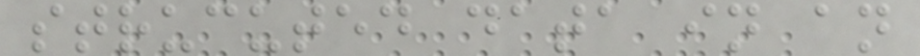strucuted data in an
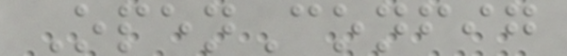OpenConfig
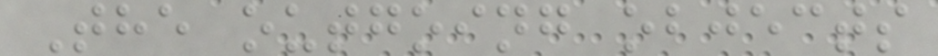The outgoing objects
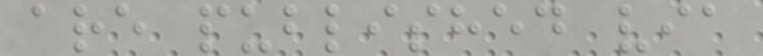are published via
